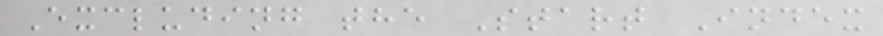Excluding the Start Index
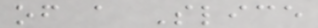of a Slice
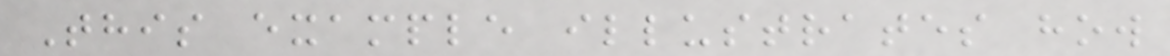This example illustrates how
